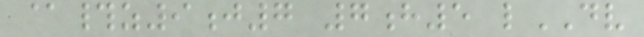@#z9j7 7h5 lDV
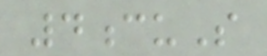4cuS
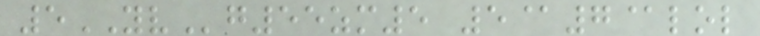5YVg55zm5 5@7@lol
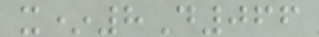x*8D066
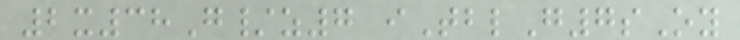2x38G/z7 iTblG7sOy
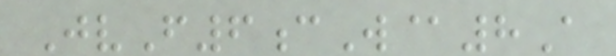JvF6cW@8A
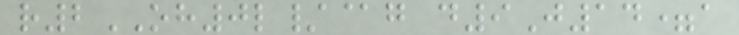r2OH0l/@g d9J14=a
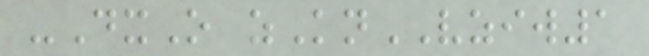-DxO zKnVZIW1
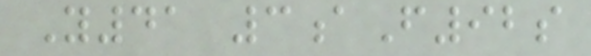Y41 3aF92s
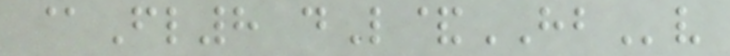@Fl8 dL&HBv
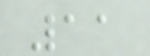11
